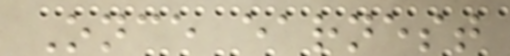Once earnest
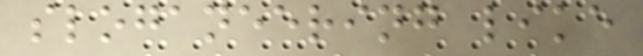sloganeering like
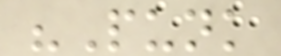"Punk
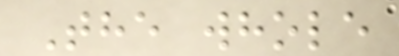The whole
